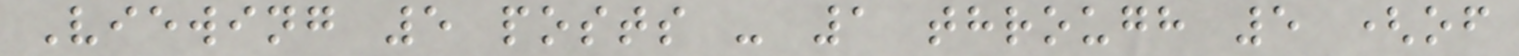Viewing 5 posts - 1 through 5 (of
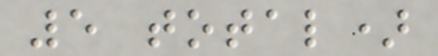5 total)
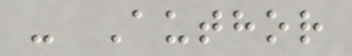- Author
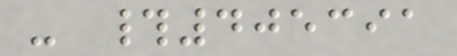- #405391
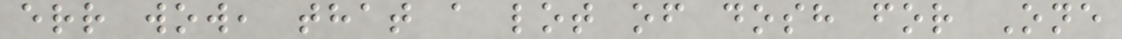err wow, that a lot of dosh for One
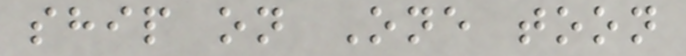ship on One toon
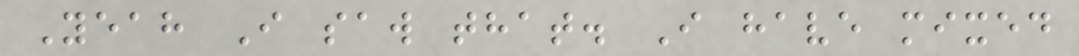Yeah I saw that. I have mixed
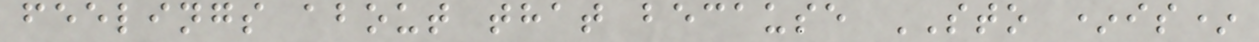feelings about that because STO *is*
